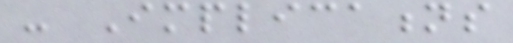- Implications
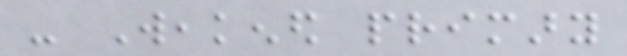- Weakened primary
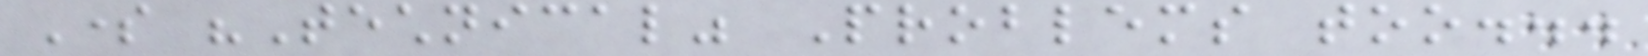Some "Technical" Problems too...
